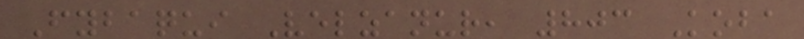Fybaqui Velzanur, 803 Koba
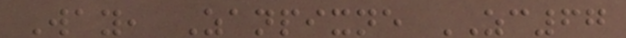Way, Zanpixne ZC67
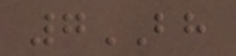7BH
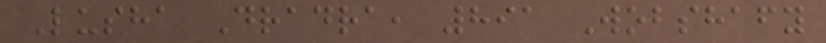Lusha Dradra, 891 Wobshafy
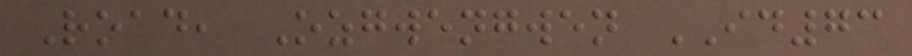Road, Ozgwengwen ID73
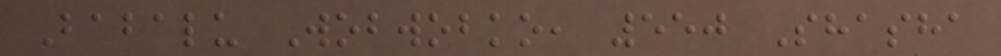Babalu Wobwobko, 550 Shasha
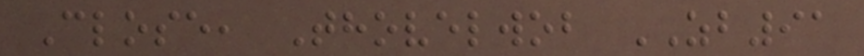Close, Thovelwob ZB91
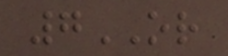7OR
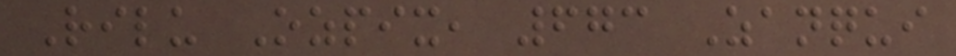Rilu Ozpix, 673 Zanqui
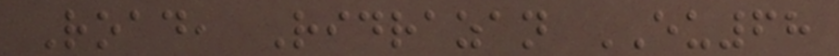Road, Ridrazan EU68
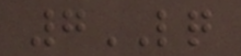7LQ
